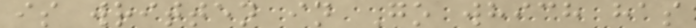is written in Go which has
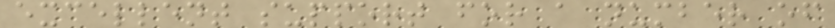excellent support for a number of
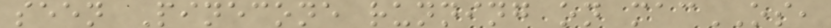seen Pinecone running on macOS,
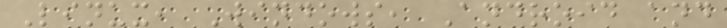Linux, Windows, Android and
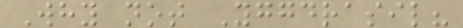Why not Yggdrasil?
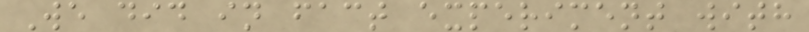We did in fact experiment with
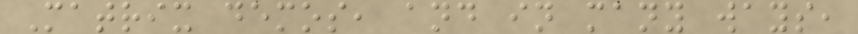Matrix demos, and in many ways,
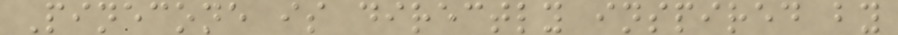Pinecone is directly inspired by
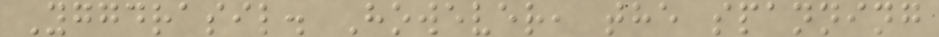Yggdrasil. However, the spanning
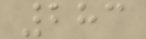283
